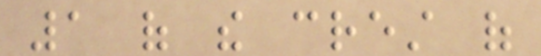1 of the crest of
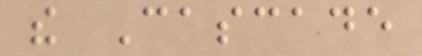the Cascade
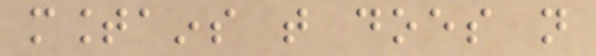mountains that does not
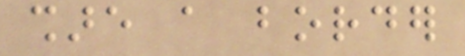share a border
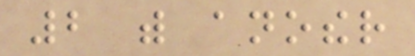2 with another
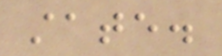state.
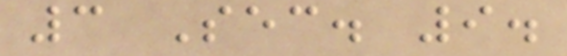3 Sec. 9.
